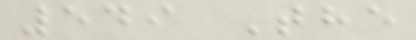549 The
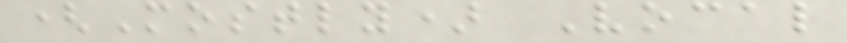(Mostly) Vocal
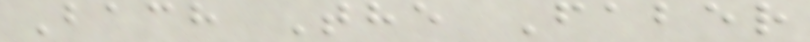Bach The Faber
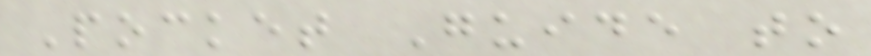Pocket Guide to
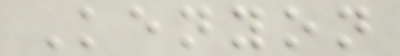Kenyon
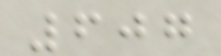607
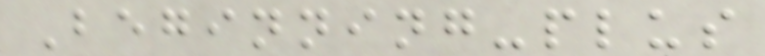Beginning-plus
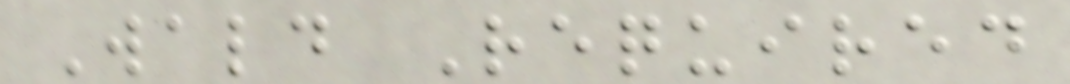Wald Required
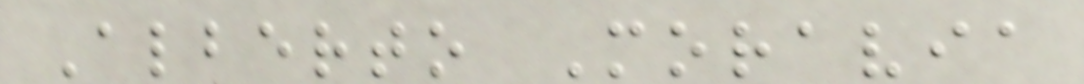Alberto Moravia
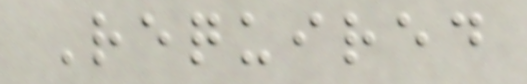Required
